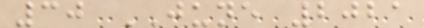30 JUNE 2021
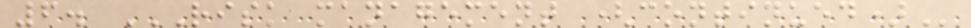6. RISK MANAGEMENT (CONTINUED)
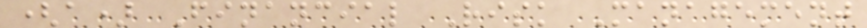(a) Financial Risk Management
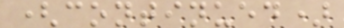(continued)
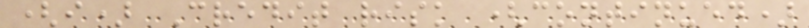(i) Credit risk (continued)
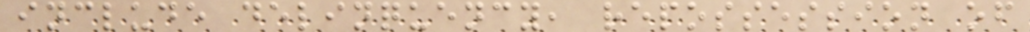include delinquency, repossession of
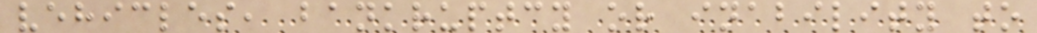vehicles, bankruptcy or inability to
